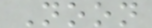Noon
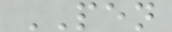PEN
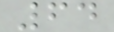64
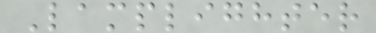Lamplighter
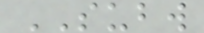SUBW
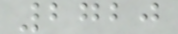2720
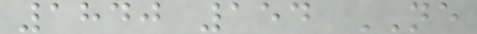1840 154 NE
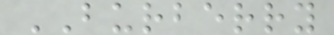BURBERRY
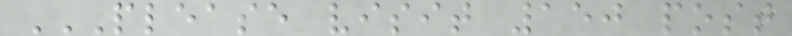PLEASE VISIT 150 POST
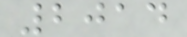2014
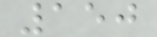150
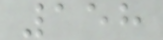158
